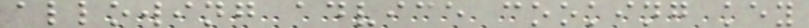allowing advice cooking key
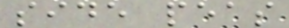side peas
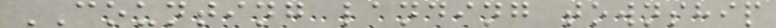COUNTING landing township
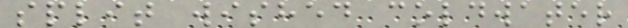split wished coldwater
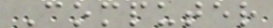Computer
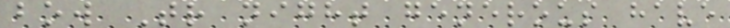bow Tr night generous have
